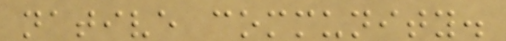native community.
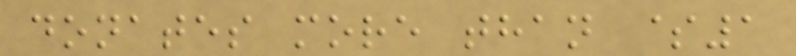donates more than $1
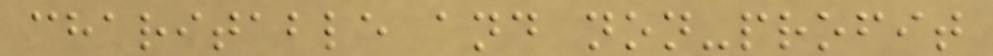charitable and non-profit
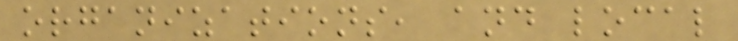organizations, and local
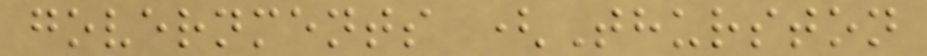governments (Thurston
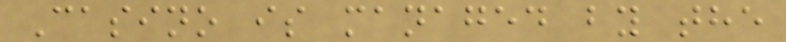Casino is managed by the
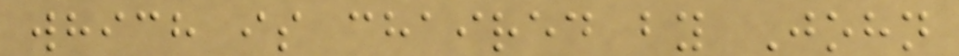which is chaired by John
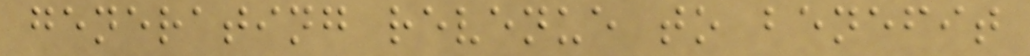generating revenue to benefit
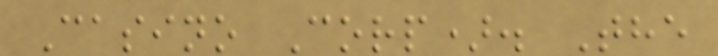Casino Corp). The
